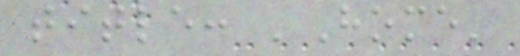title: 'Home'
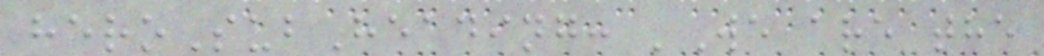heroSubHeading: 'We are the
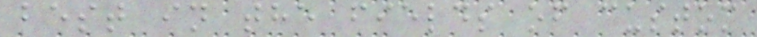best in the fields of custom
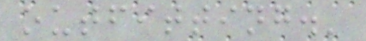outfitting.'
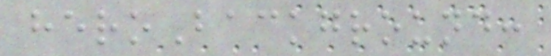heroBackground:
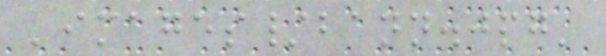'images/bann.jpg'
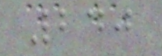240
